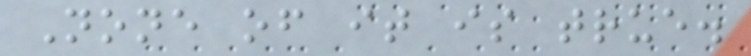None of it is true.
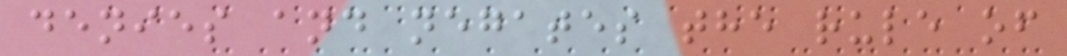denies and negates the rule of
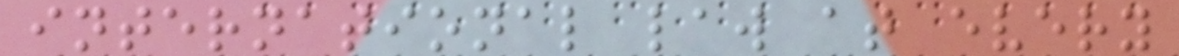international law at every
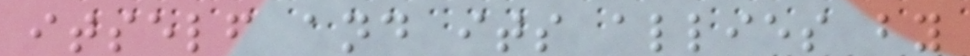itself and its allies by
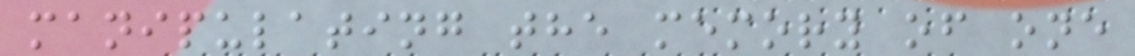manipulating the memory of one
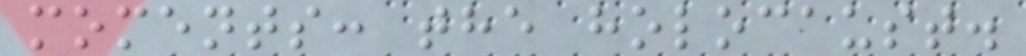moments: the holocaust.
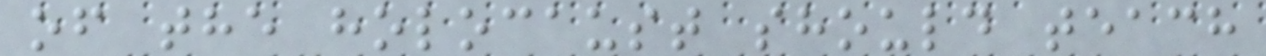of the holocaust should teach
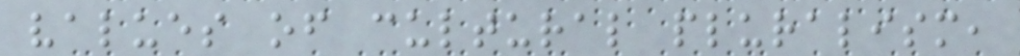values of cultural pluralism,
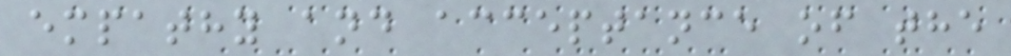empathy and acceptance of the
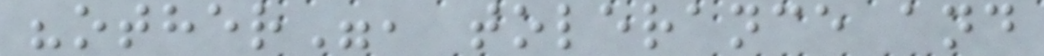"other", tolerance and
